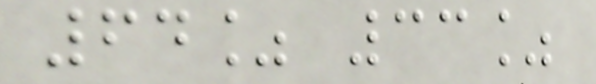64% 33%
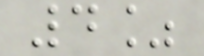4%
